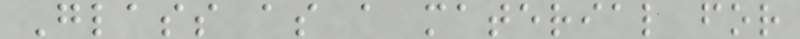Glass as a material for
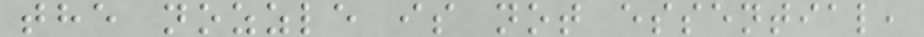the nozzle is not essential,
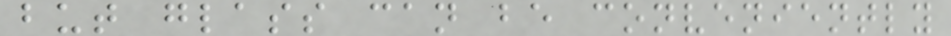but glass can be conveniently
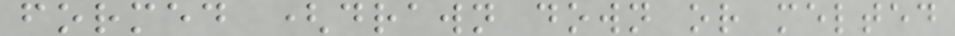formed (drawn down or melted
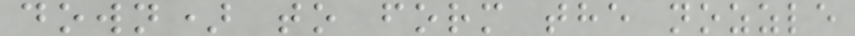down) to form the nozzle
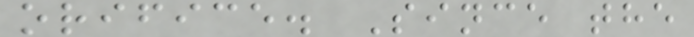orifice. Since the
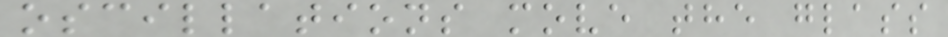oscillations move the glass
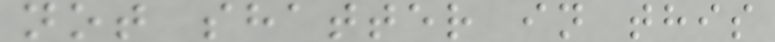not shatter in this
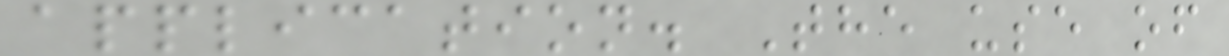application. The use of
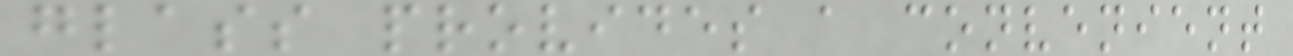glass provides a convenient
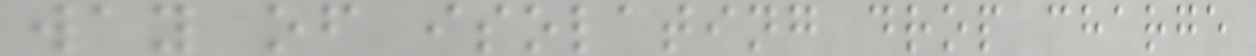way of isolating drop charge
